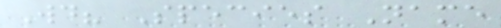Wd? Species Name
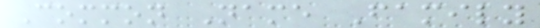Common Name Family
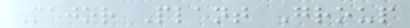Major Plant Group
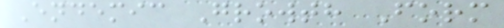Endemic Growth Form
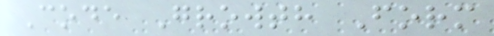Code Growth Form
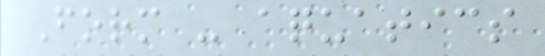Form - aquatics
